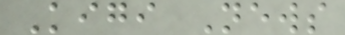Kigi News
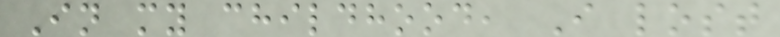In my childhood, I lost
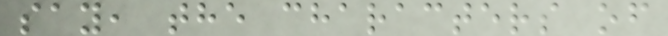say, the characters of
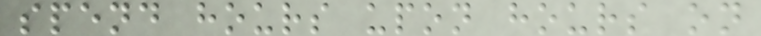spend hours upon hours on
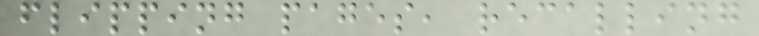flipping pages, recalling
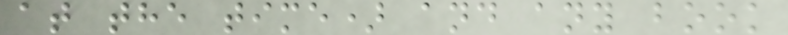at the time) and any book
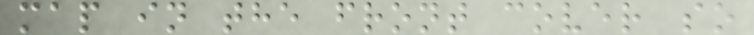map in the front cover so
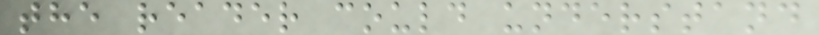the reader could understand
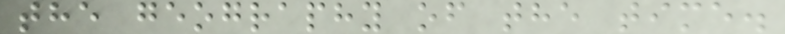the geography of the time.
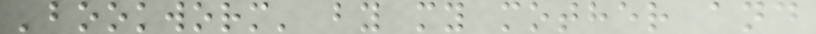'bookworm' by my mother and
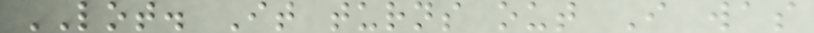LOT. It turns out I was
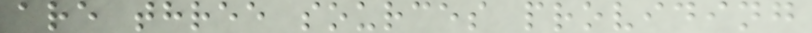are three sources providing
